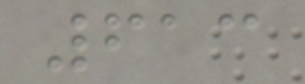613
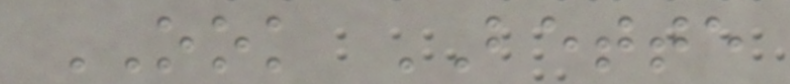OOK BETTE
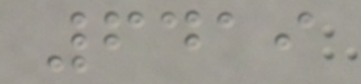6419
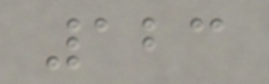123
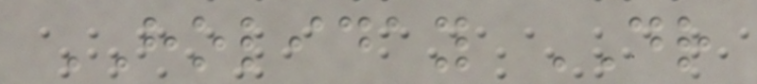HOLIDAY DR
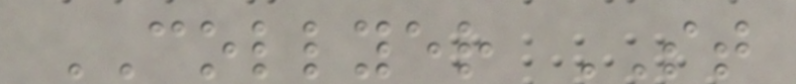COLLYER ST
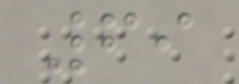69
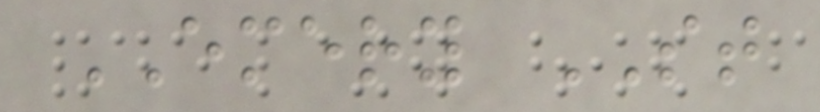EMERY ST
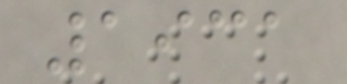1931
